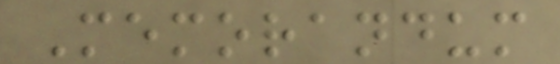Memorandum
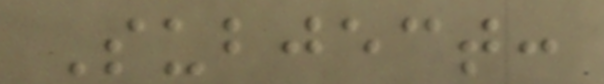Subject:
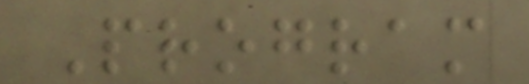Program
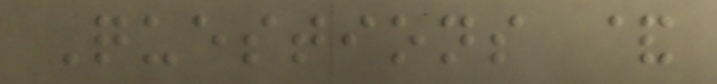Questions &
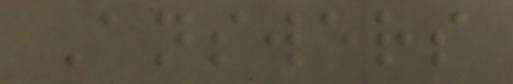Answers
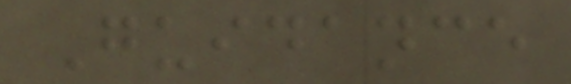Guidance
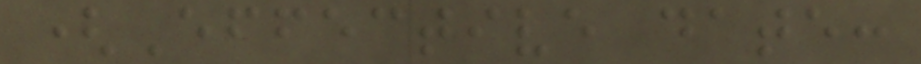(Effective date:
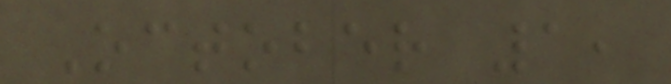October 1,
